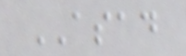ASAD
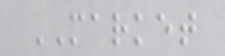MARKET
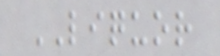LIQUOR
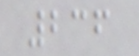236
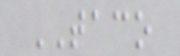TACO
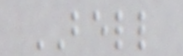BELL
